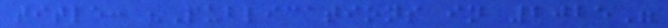title: "Publications in 2025"
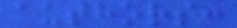authors:
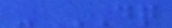- DQ
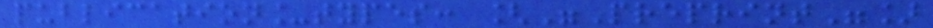publication_types: ["Preprint"]
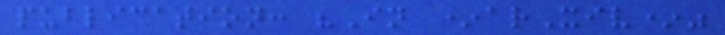publication: "In *arXiv*"
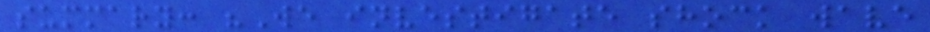summary: "We investigate shock wave
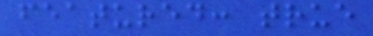featured: true
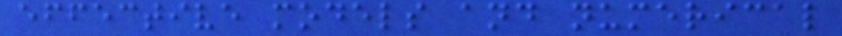effective models and numerical
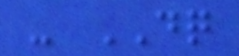- DQ
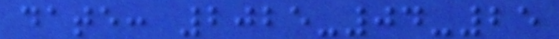date: 2025-04-25
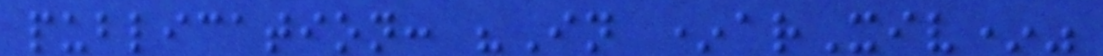publication: "In *arXiv*"
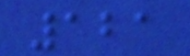121
